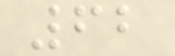62
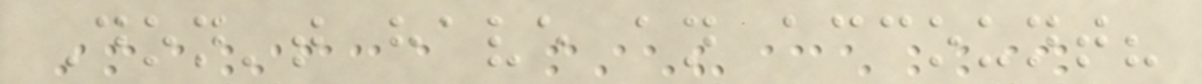Don't have an account?
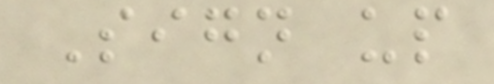Sign up
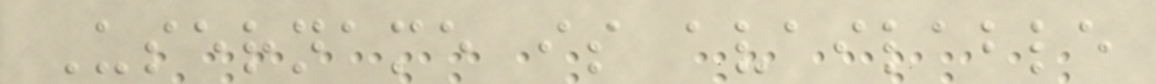Username is available
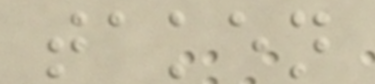taken
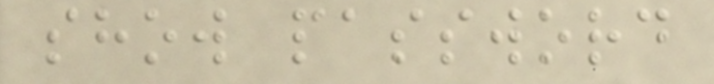show password
